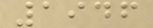1946
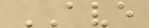AVE
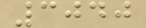3040
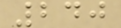240
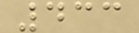433
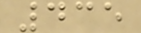435
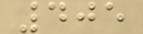405
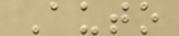Auto
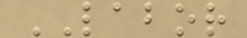LABOR
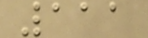111
